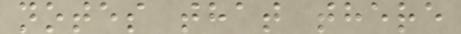notes that there
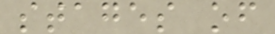stages of
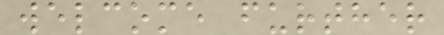welcome further
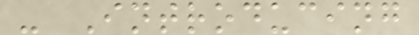- Introducing
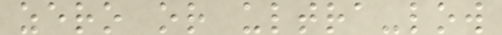zero or ultra-low
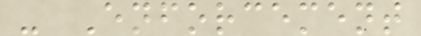- Enforcement
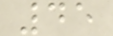45
